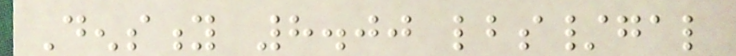Density 8.00 lbs/gal
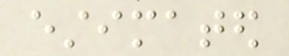estimated
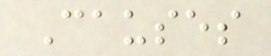Causes
